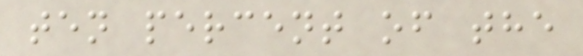ten percent of the
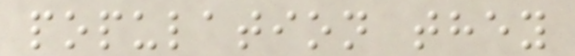population they
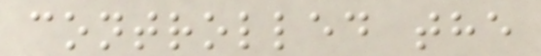controlled the
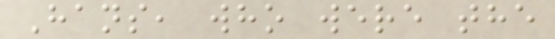Hans, who were the
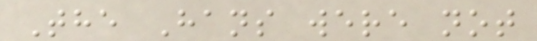The Hans were not
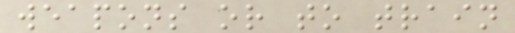weapons or to train
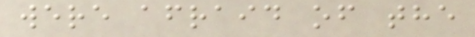were afraid of the
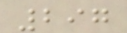297
